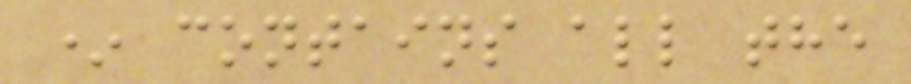* contains all the
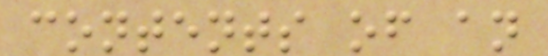contents of an
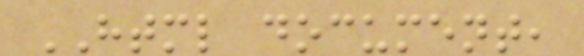HTML document,
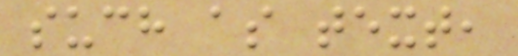such as text,
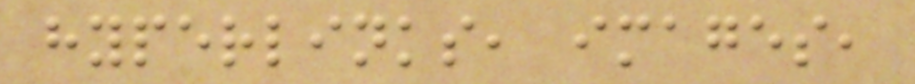hyperlinks, images,
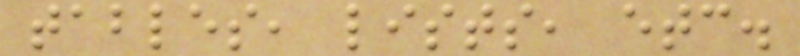tables, lists, etc.
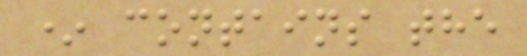* contains the
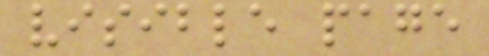visible page
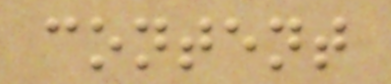content
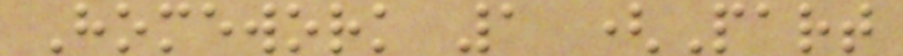Homework 1 (Part
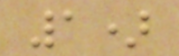1)
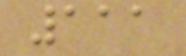111
